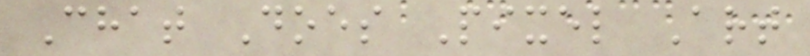Chat Does Pixel Art
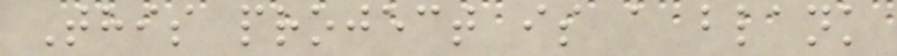This project is a blank
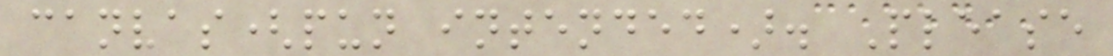canvas(pun intended). Please
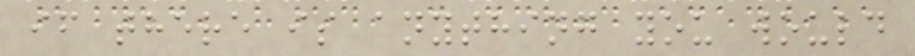if there is anything you would
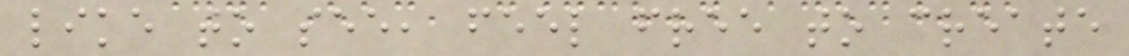like to see, feel free to create
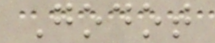Godot
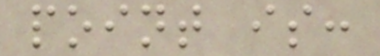point is:
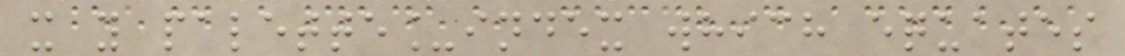x y palette_index which equates
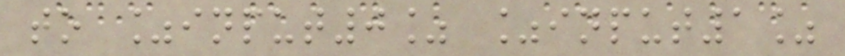to %input0% %input1%
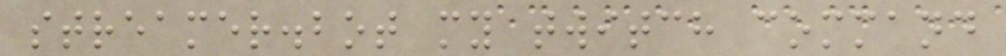streamer.bot my twitch command
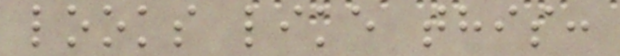looks like this:
